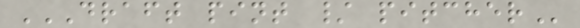DRAFT PINT / PITCHER
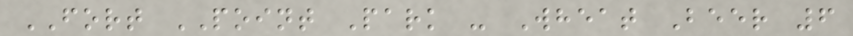FORT POINT Park - Wheat Beer 6
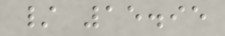/ 15.95
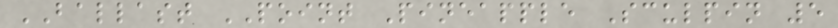BALLAST POINT Pineapple Sculpin 5
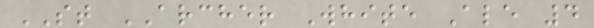ST ARCHER White Ale 4
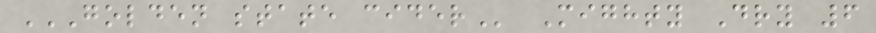GOLDEN STATE CIDER Mighty Dry 6
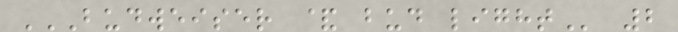BUDWEISER & BUD LIGHT 2
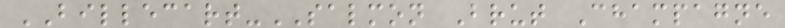BILLECART-SALMON Brut Champagne
